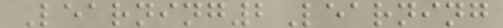Learning2Learning
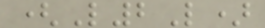(L2L)
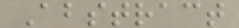Abstract
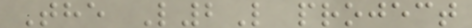The L2L project
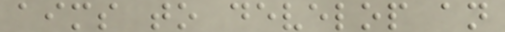aims to develop an
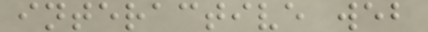interactive web
